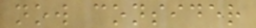now consider
